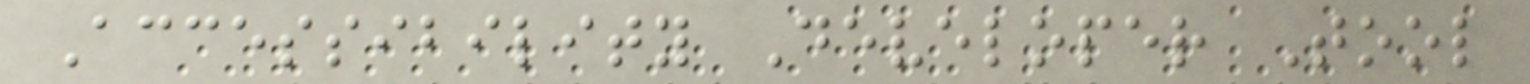Accessibility Developer Tool
